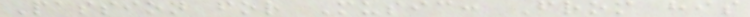Passion for Music: From his
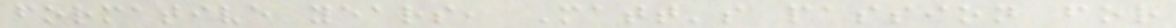formative years, Matt's passion for
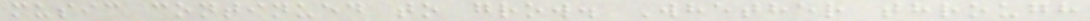music continued to grow. Whether through
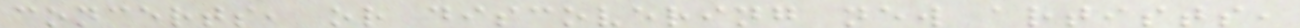concerts, or discovering new artists,
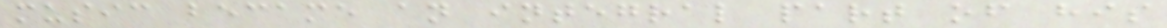music became an integral part of his
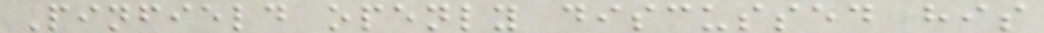Pinfield openly discussed his
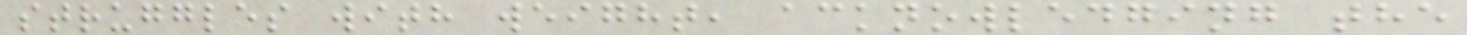struggles with weight, acknowledging the
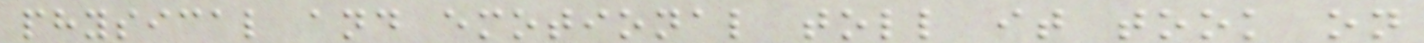physical and emotional toll it took on
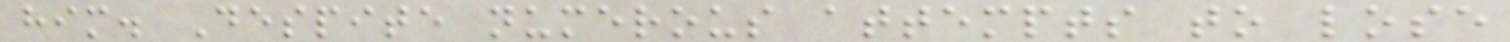him. Despite numerous attempts to lose
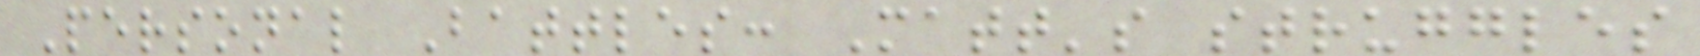Personal Battles: Matt's struggles
